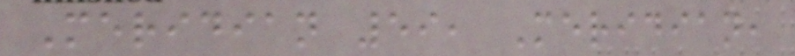Meridian 59, Meridian,
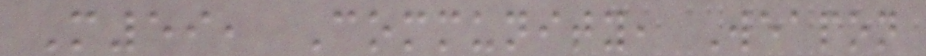M59, Community, Weapon
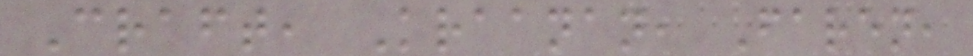Craft, Kraanan, Faren,
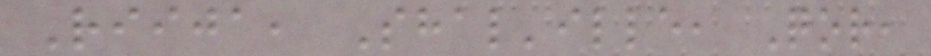Riija, Shal'ille, Qor,
